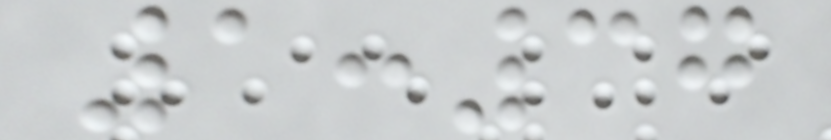1:37
